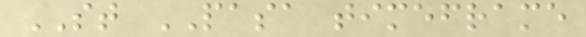ST PASA timeframe
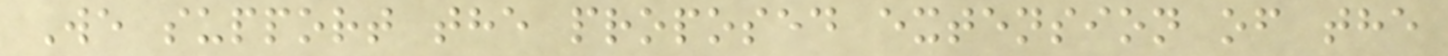We support the proposed extension of the
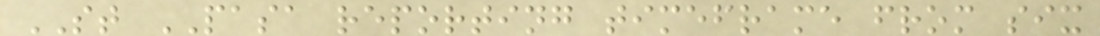ST PASA reporting timeframe from six
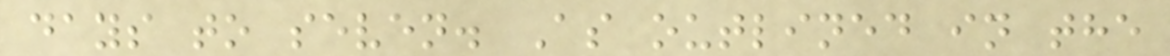days to seven. As outlined in the
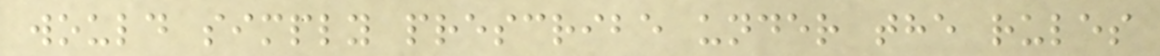would simply prescribe under the rules
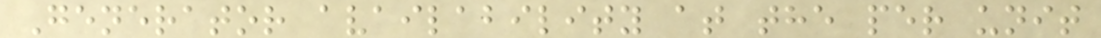Generator availability at the per unit
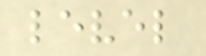level
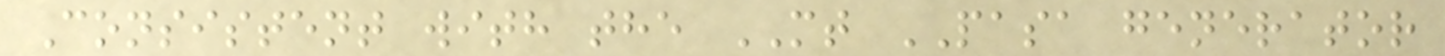Consistent with the MT PASA generator
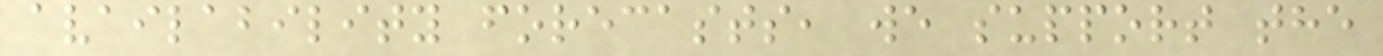availability forecasts, we support the
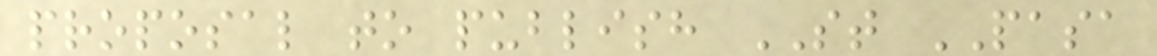proposal to publish ST PASA
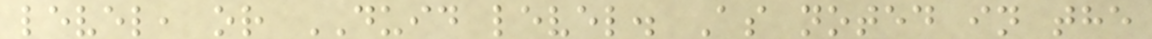level, or DUID level. As noted in the
